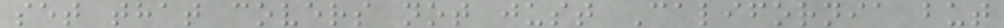set that covers not just California but
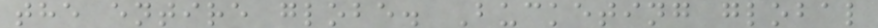the entire globe. Bucketing global
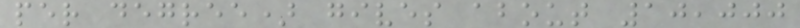per degree) gives about 10,000
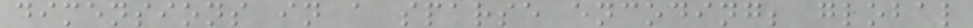dimensions in a sparse encoding; global
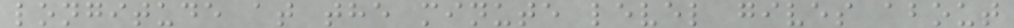longitude at the minute level gives about
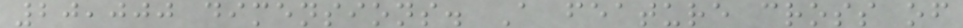20,000 dimensions. A feature cross of
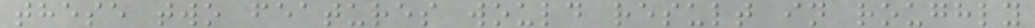these two features would result in roughly
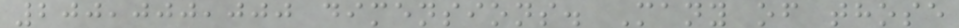200,000,000 dimensions. Many of those
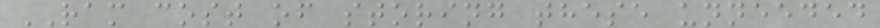RAM cost of storing these unneeded
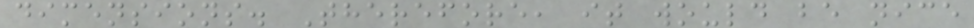dimensions. Therefore, it would be nice
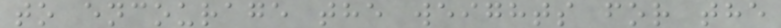to encourage the weights for the
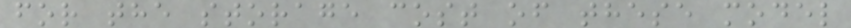for the storage cost of these model
